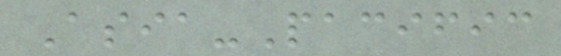Asia-Pacific
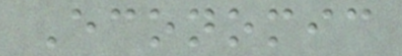Economic
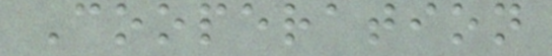Cooperation
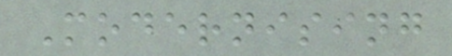Modernising
